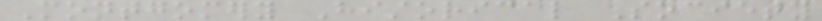Montgomery Historical Society
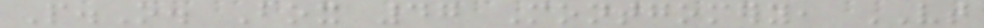P.O. Box 47 Montgomery, VT
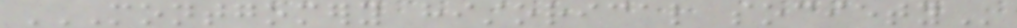MONTGOMERY HISTORICAL SOCIETY
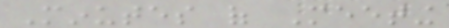Minutes of Meeting
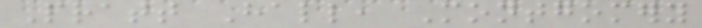Pratt Hall, Montgomery
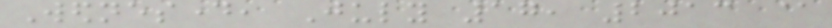Wednesday, July 17, 2013 @
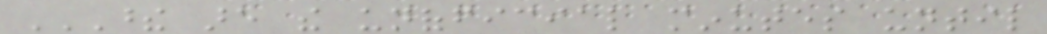THESE ARE THE UNOFFICIAL MINUTES UNTIL
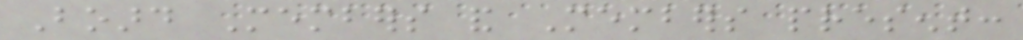Board Members and Members present:
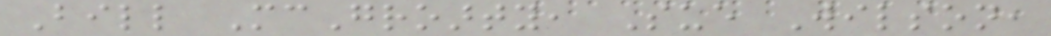Bill McGroarty, Sue Wilson,
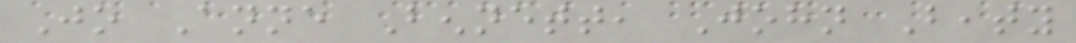Jo Anne Bennett, John Beaty
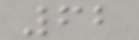62
